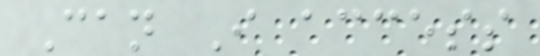Can I access
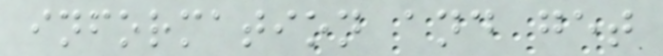information and get
